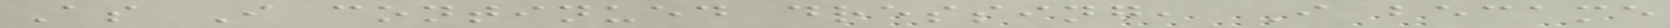As I continued dressing, I became
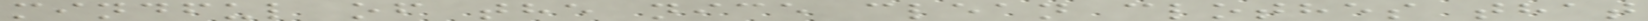mindful of the nice clean clothes that
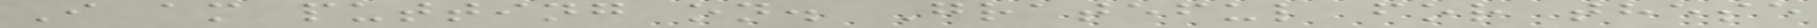I am putting on. Grateful for these
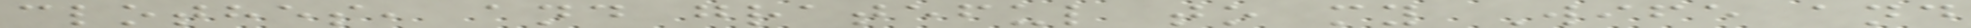clothes, and grateful to my Wife and
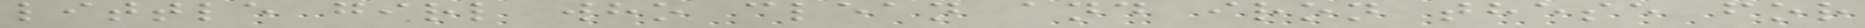little girl who clean and iron these for
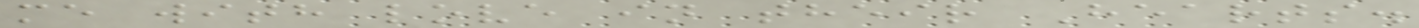me with love in their Hearts.
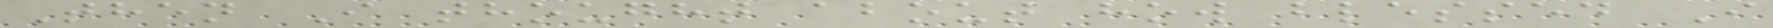Then I thought about how blessed I
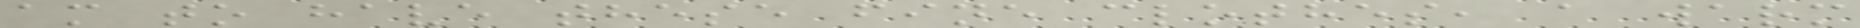am to have these fine clothes, a warm
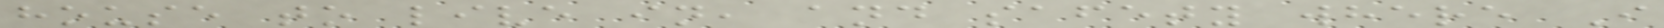house to live in, and safety where I
